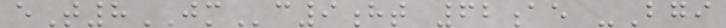eT8JMc9ht 62ae -Bgi
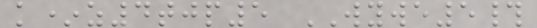k*z4tjp5 WYWE5#
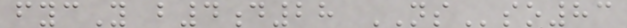fycY b4d28 NSso83
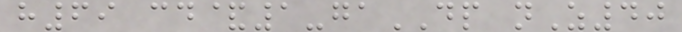h69 cd&1-gaDP nZ40
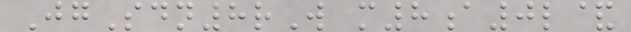JgSdn8rW m8a0l&
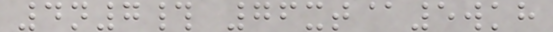4n7# 76xt@5wkh
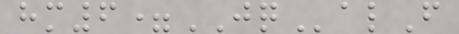hm6=JQalF
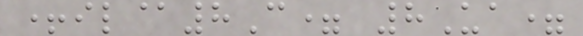+il@8C= 8Ua=
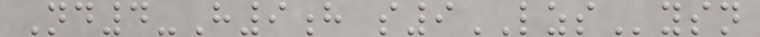Nd4-H9h s9LZSysn
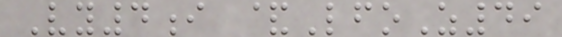Vy4i &LfoZ49
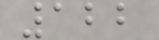122
